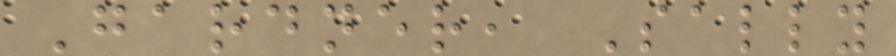Gardner, Sally
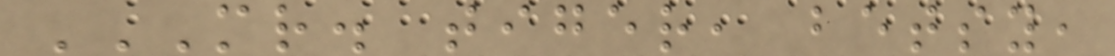MR. TIGER, BETSY,
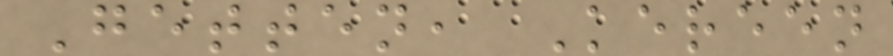Getten, Kereen
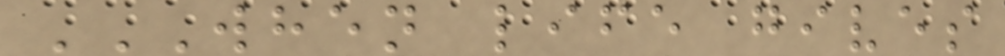WHEN LIFE GIVES
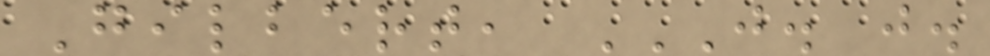Gilbert, J. J.
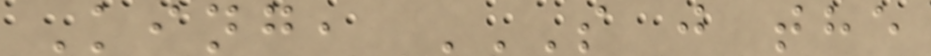King, S J THE
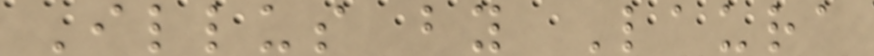Illus by Laura
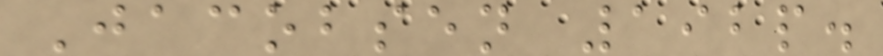Jacobsen 192p.
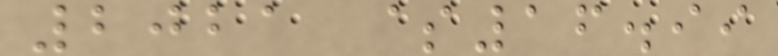2021 $16.99
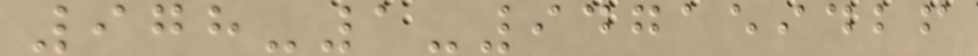978-1-947159426
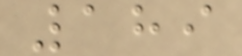189
